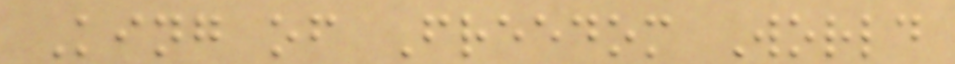King of Freedom World
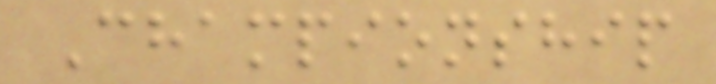Championship
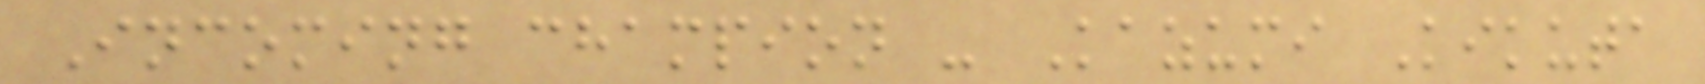Incoming champion - Kazumi Kikuta
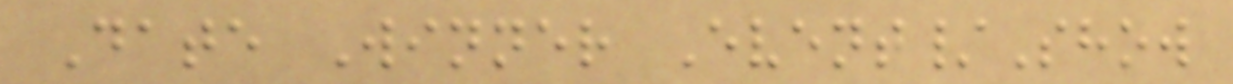Date Winner Event/Show
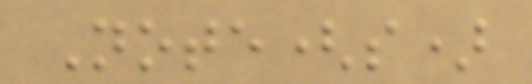Note(s)
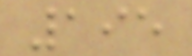195
